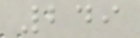249
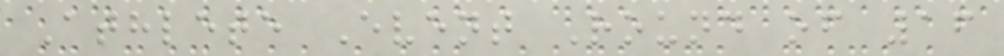Athlete Event Round of 16
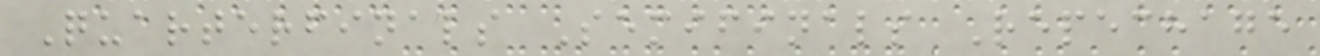Quarterfinals Semifinals Repechage
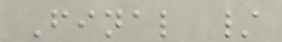Final /
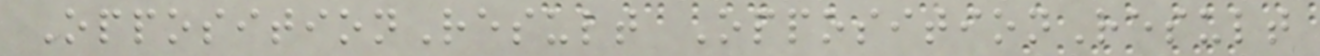OppositionResult OppositionResult
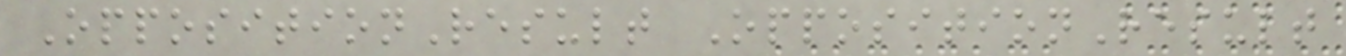OppositionResult OppositionResult
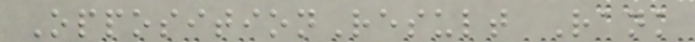OppositionResult Rank
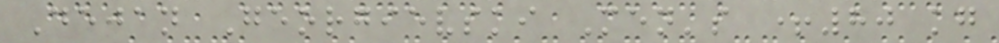Dejan Georgievski Men's +80 kg
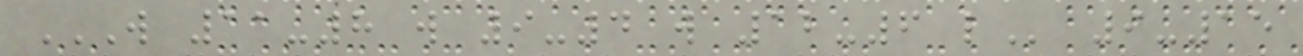W 11-8 W 9-4 W 12-6 L 9-15
